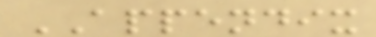APPENDIX
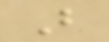B
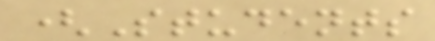(Students
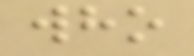who
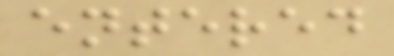entered
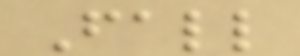Fall
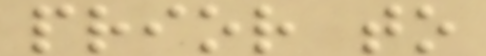prior to
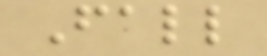Fall
